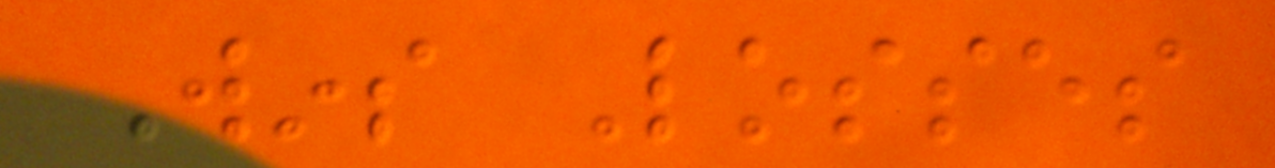Wins Losses
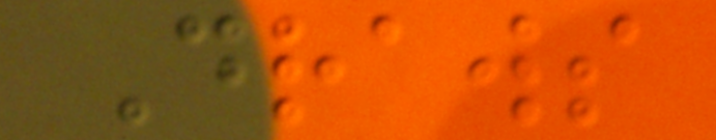Draws
